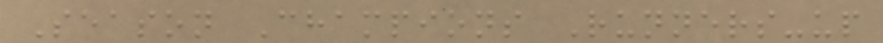Season Champions Runners-up
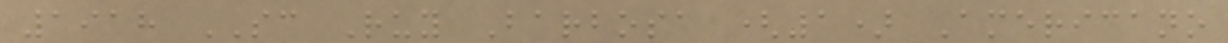1918 SC Ruy Barbosa (1) Americano
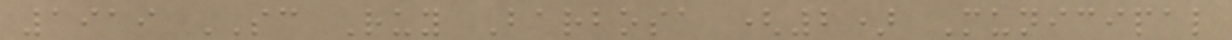1919 SC Ruy Barbosa (2) Municipal
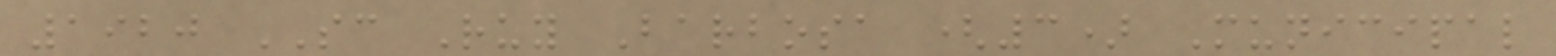1920 SC Ruy Barbosa (3) Municipal
